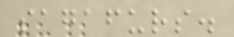sagafurs.
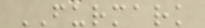FURMARK
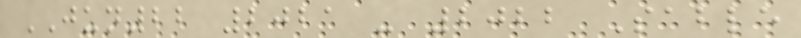JUN22 2021 - 2022 Sable
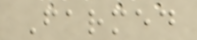Farmed
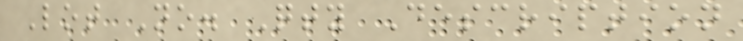Lot No. Qty Description
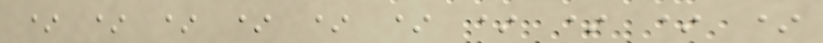* * * * * * * * * *
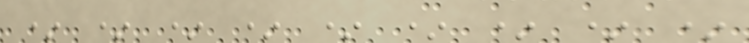* * * * * * * * *
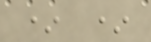* *
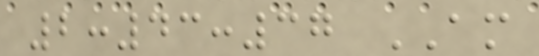2:43:37 AM
